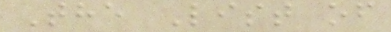The List of
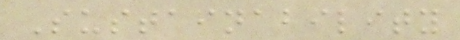Sustainability
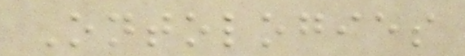Ontologies
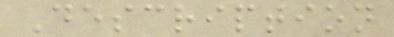Description
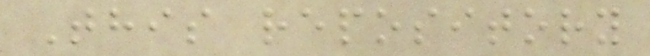This repository
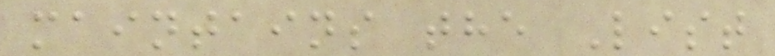maintains the List
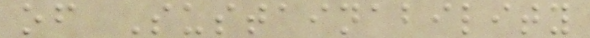of Sustainability
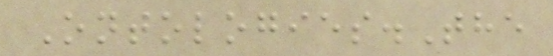Ontologies.The
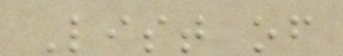List of
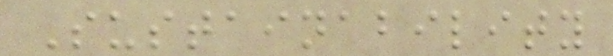Sustainability
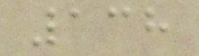138
